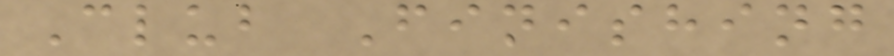Club Finishing
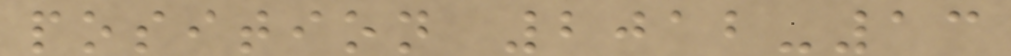position 2012-13
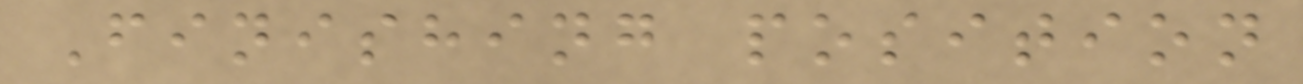Finishing position
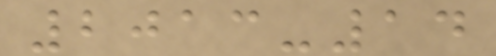2013-14
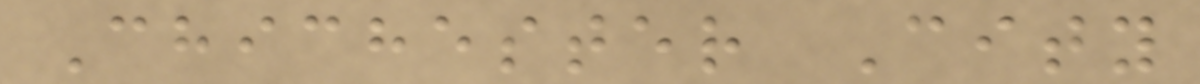Chichester City
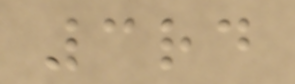3rd
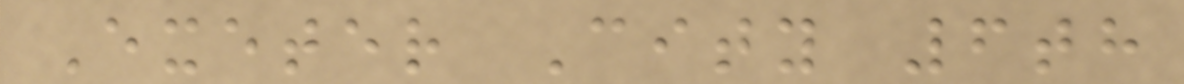Exeter City 6th
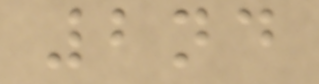2nd
